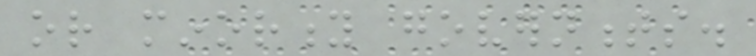or minority governments.
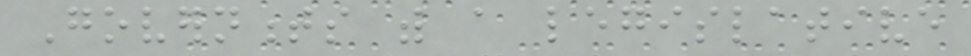Governments with a legislative
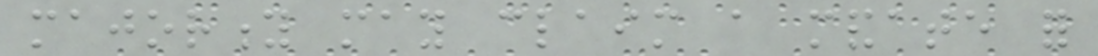majority may claim a mandate for
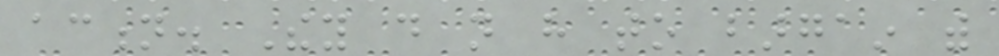action. They do not have to bargain with
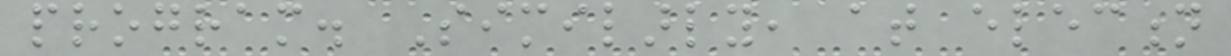program. Similarly, at election
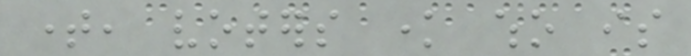time, voters know who is
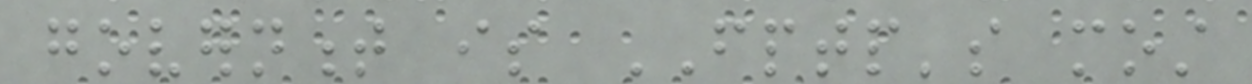government is FPTP's most
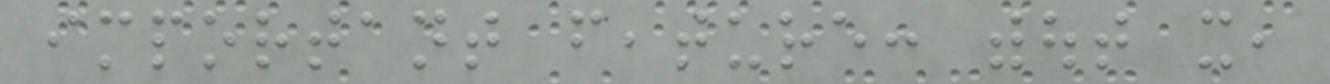important feature: without it,
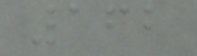162
